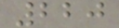220
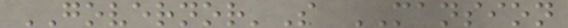GOVERNOR'S MANSION
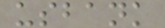usbank
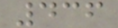436
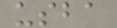usba
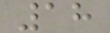18
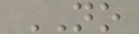NO
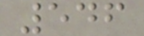546
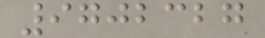9702327
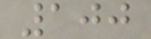100
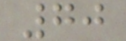70
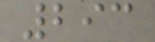293
